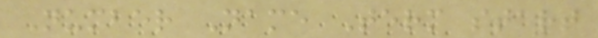Number Name Term start
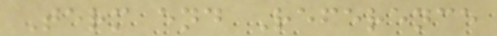Term end Reference
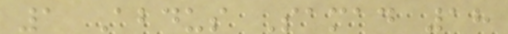1 Abdus Samad 18
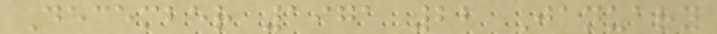December 1971 22 January
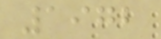1972
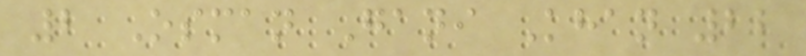2 Osman Gani Khan 22
